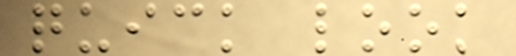quick look
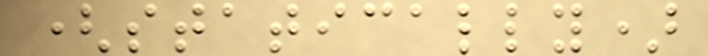(statically)
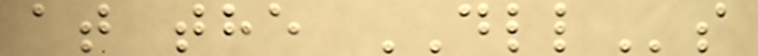at the DLLs
